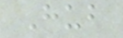Hub
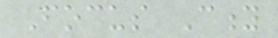Focus City
